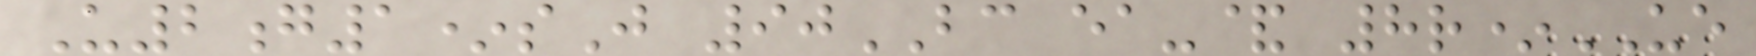U2g1*sJ 90BC ea-& 8r*UE
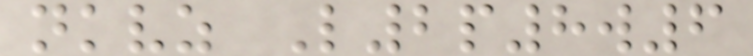nkvz L2p8w6
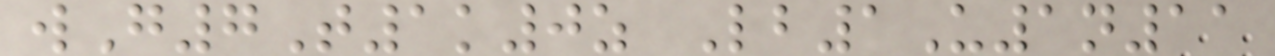wG7T1k0z Lb1U1n11
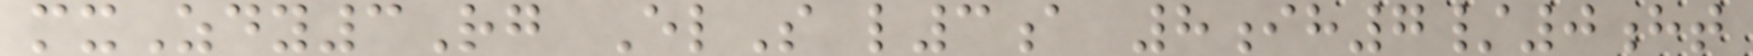mxZdy3Rg ElS l3a 8ih7/0ht
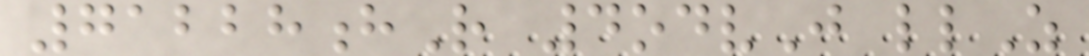71228hR 4odvJ llZ
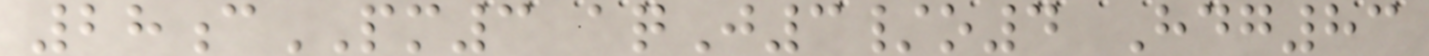28cPM3 aqJ3/o4 Hdg83
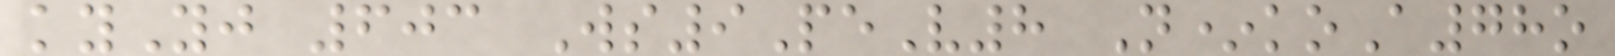kyYj 603 Ws9PeV8 N*koA78o
